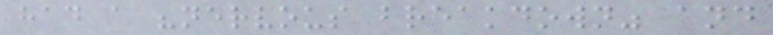had a "nervous breakdown" and
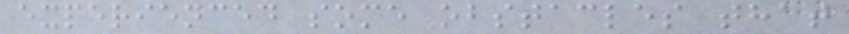experienced some obstacles that
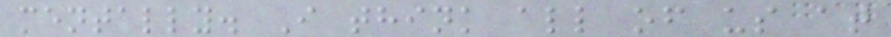mentally. I think all of us at
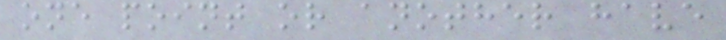one point or another have
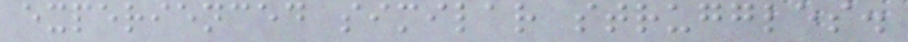experienced similar struggles.
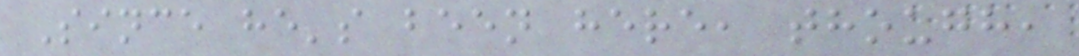Since he's been here, though,
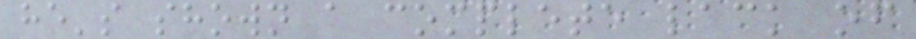he's shown a complete lack of
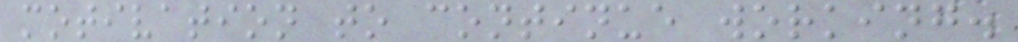motivation to continue working.
